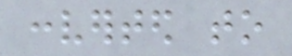converted to
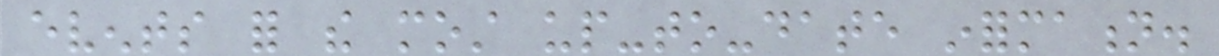events for the most up-to-date information.
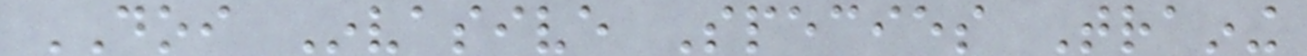DOI Invasive Species Training
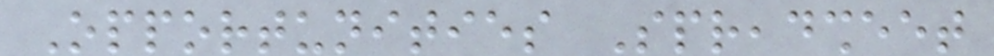Opportunities Spreadsheet
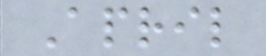April
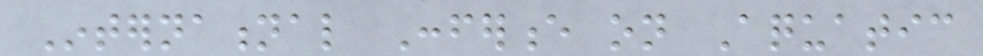International Conference on Aquatic
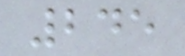245
